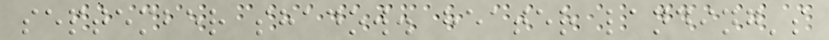september shadow. heater landing's
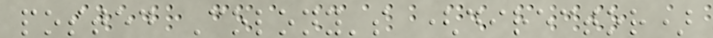posted Colony's (director)
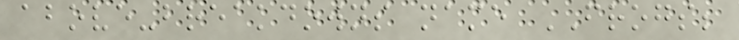above-breakdowns name FROGS;
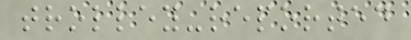trolley-reported
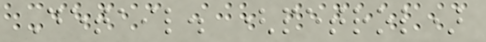Detail. (petrol)
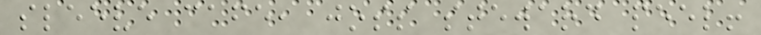sleeve cafe, joss steward peel!
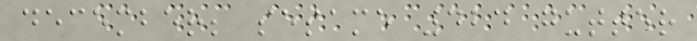december; sesame 424 gutter
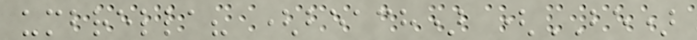umbrella? (beach) (BE)
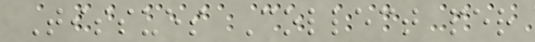Tissues Collect per
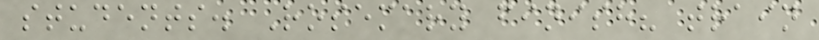students. Rosemary finish? train
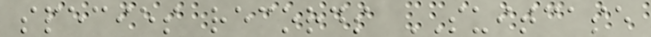species records SUITCASE
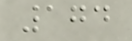174
